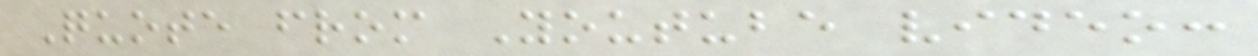Quote from Youtube video:
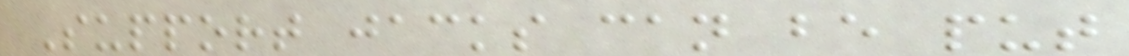Support jacks can be put
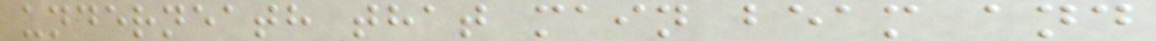underneath that main beam and
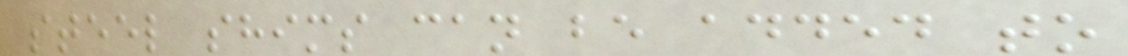steel shims can be added to
